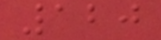120
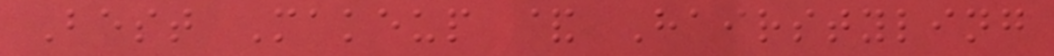Best Makeup & Hairstyling
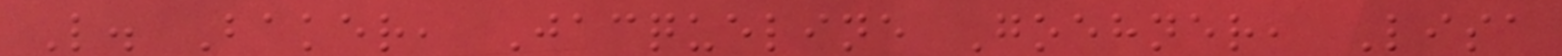L. Baker, Jacqueline Goehner, Lisa
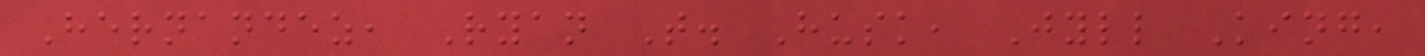Hernandez, Ryan T. Husk, Jyll King,
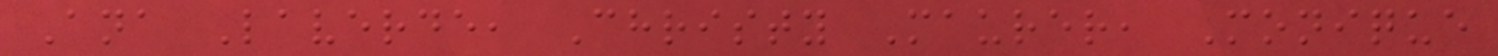Ana Laverde, Christy Maurer, Monique
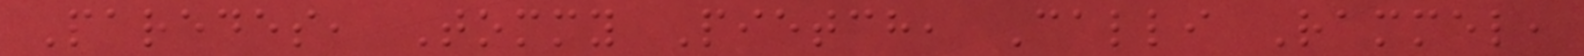Paredes, Tommy Pietch, Calli Rammel,
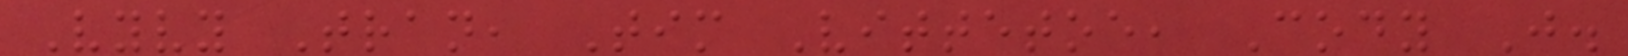Vyvy Tran, Tim Vittetoe, Cody J.
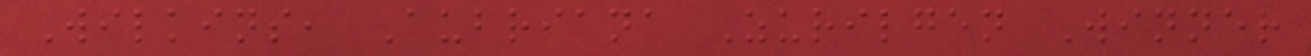Wilkins, Aubriana Zurilgen Winner
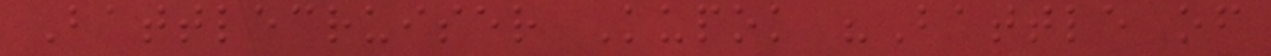Battlecruiser Kupok "Battle of
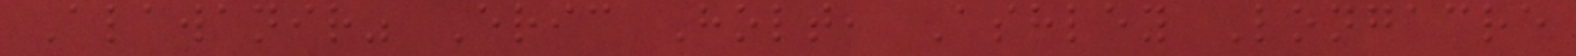Alawanir" Eric Holt, Ashley Longacre
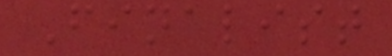Finalist
